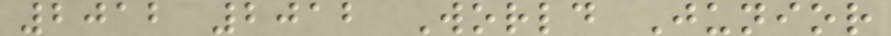2012 2012 World Junior
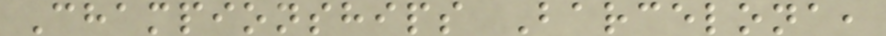Championships Barcelona,
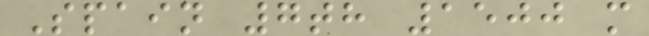Spain 7th 1500 m
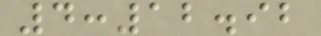4:12.92
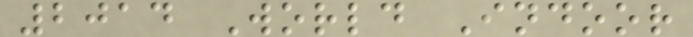2014 World Indoor
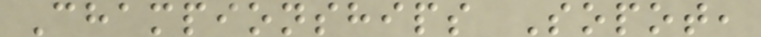Championships Sopot,
